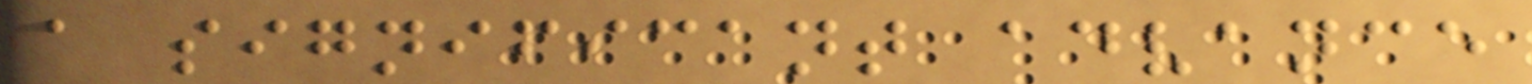a significant advance
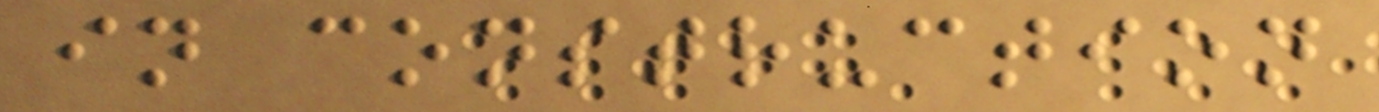in construction
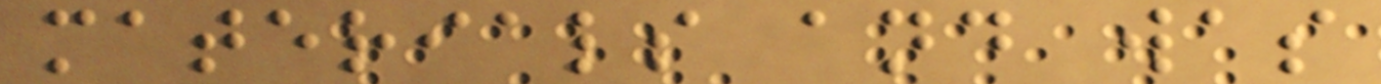materials and was
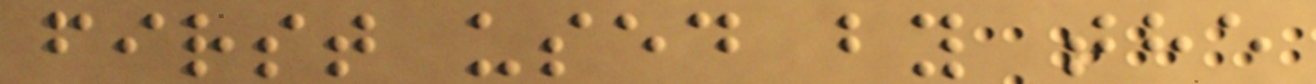first used by the
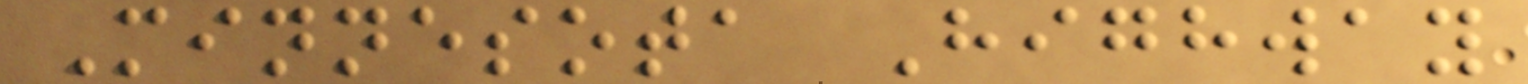Minnesota Highway
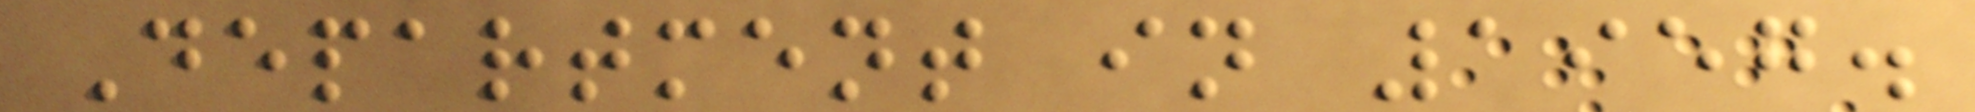Department in 1957.
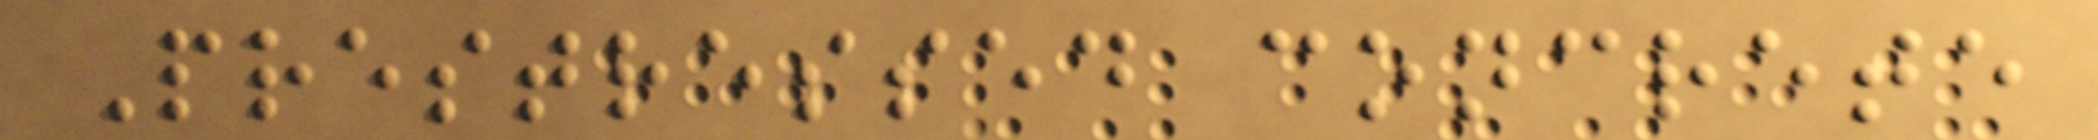Prestressed concrete
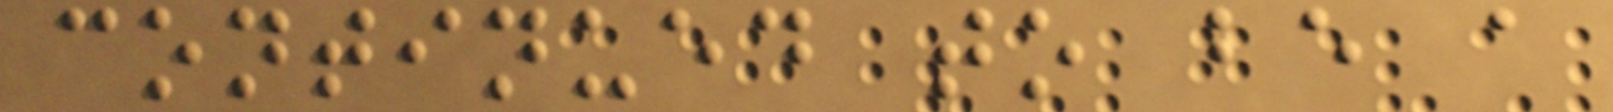continued to be a
